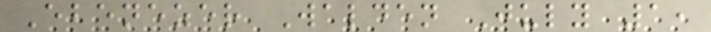Ebenezer Walden July 1,
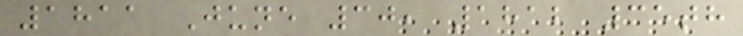1811 June 30, 1812 35th
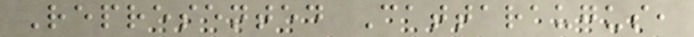Represented Cattaraugus,
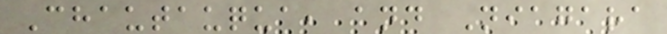Chautauqua, and Niagara
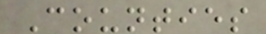Counties
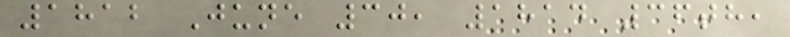1812 June 30, 1814 36th,
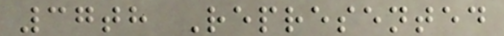37th Represented
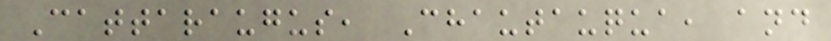Cattaraugus, Chautauqua, and
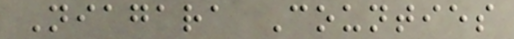Niagara Counties
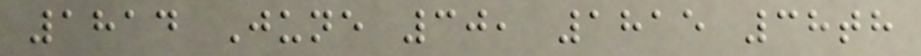1814 June 30, 1815 38th
